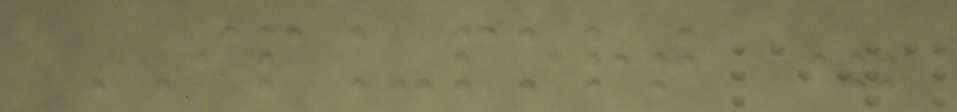IP_port =
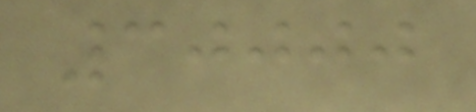30000
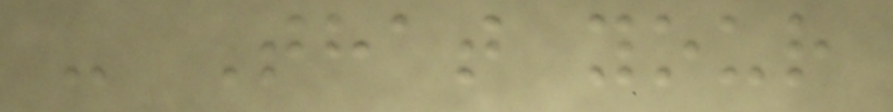- That your
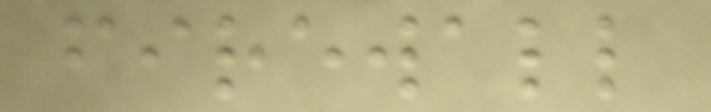firewall
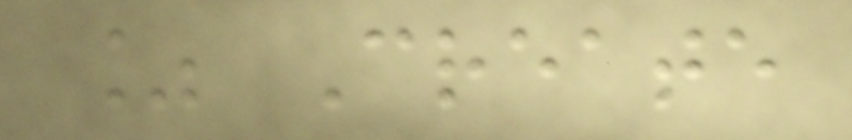% Create
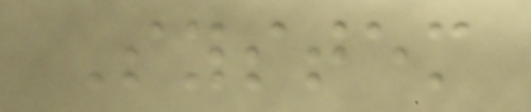System
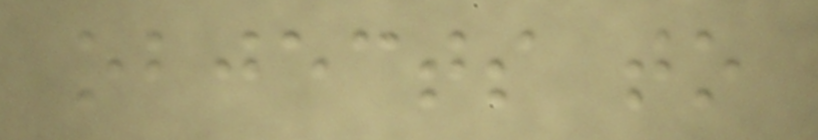objects to
